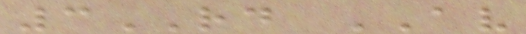3RD AV
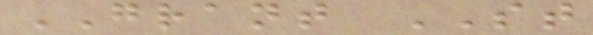GRANT ST
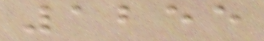1255
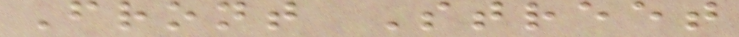Front Street
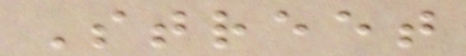Street
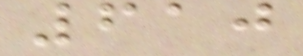610
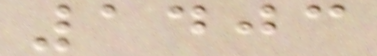1403
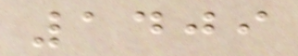1409
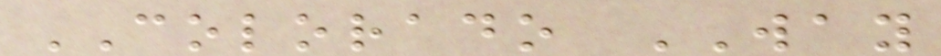COLORADO WAY
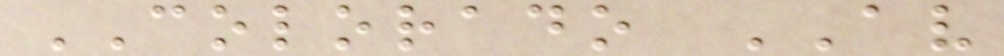COLORADO AV
